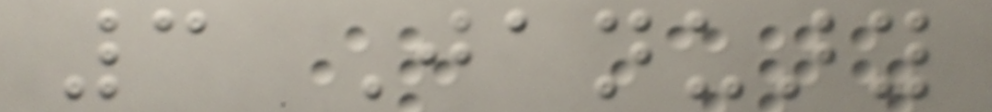3 January
